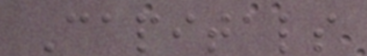Capitals
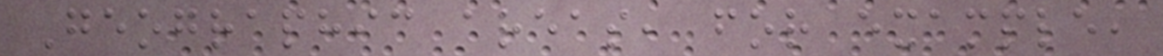Geographic areas, for example,
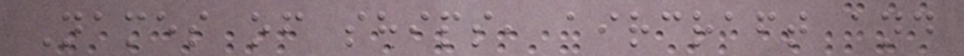Names of ships, aircraft and
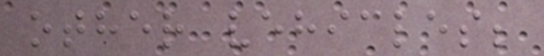other vehicles;
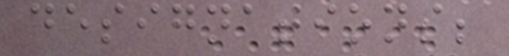designations;
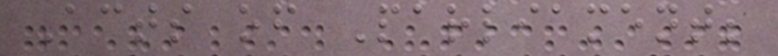Acts of Parliament;
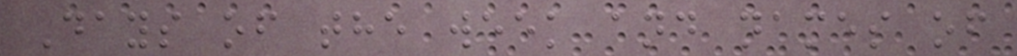Days of the week and names of
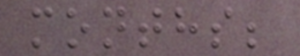months;
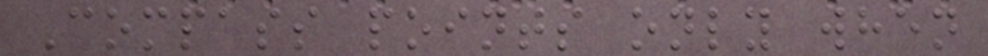Compass points only when
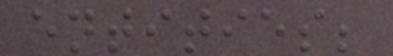entities;
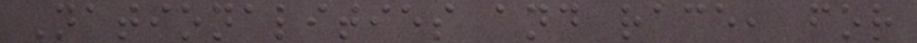Nationalities and race, for
